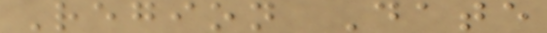Region Date
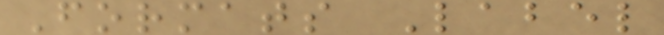Formats Label
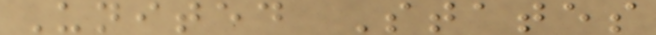United States
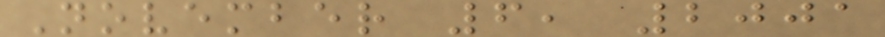November 6, 2001
